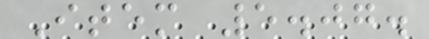Item 5.07.
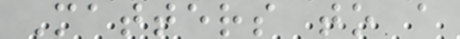Matters to a
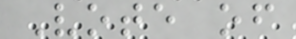Vote of
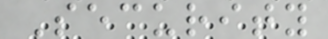Security
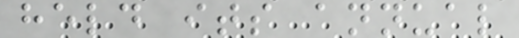held its annual
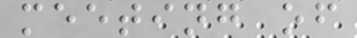meeting of
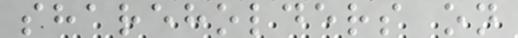shareholders on
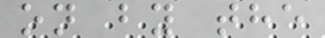on by the
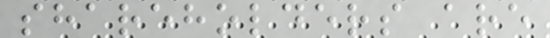shareholders are
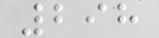298
